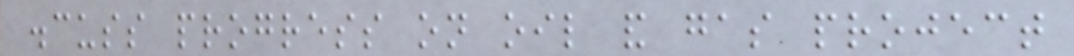discuss progress on oil and gas project
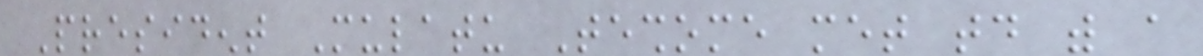President Mulatu Teshome met today with a
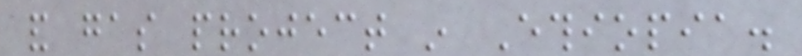and gas project in Ethiopia.
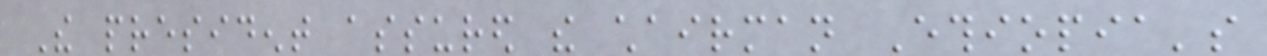The president assured the chairman Ethiopia's
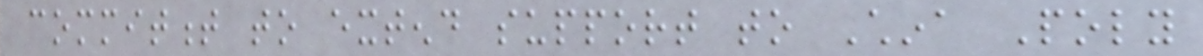commitment to extend support to China Poly
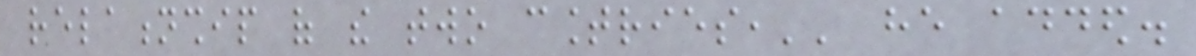relationship of the two countries,'' he added.
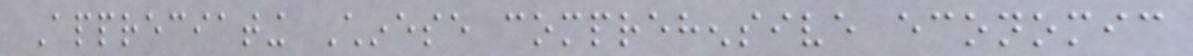Appreciating Chinese comprehensive economic
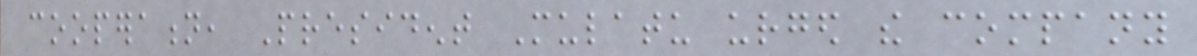cooperation, President Mulatu urged the company
